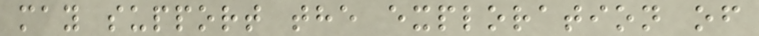may support the exploration of
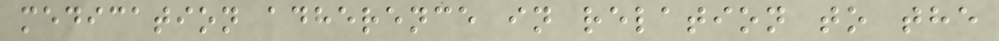medication adherence in relation to the
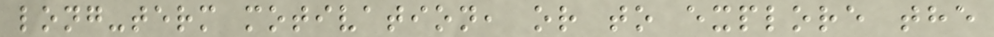long-term motivation, or to explore the
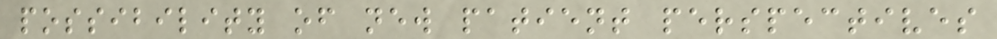possibility of new patient perspectives
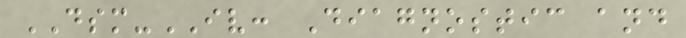DSM-IV: Diagnostic and
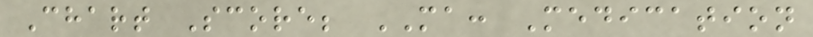Chart Score; MA: Medication
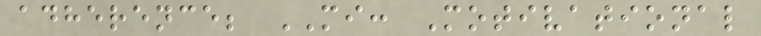adherence; MI: Motivational
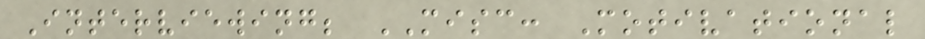Interviewing; MISC: Motivational
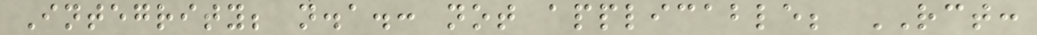Integrity; n.a.: not applicable; RCT:
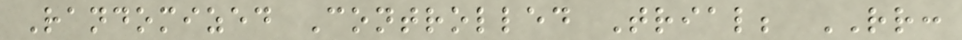Randomized Controlled Trial; RR:
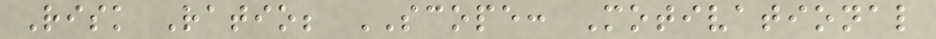Risk Ratio; SCOPE: Motivational
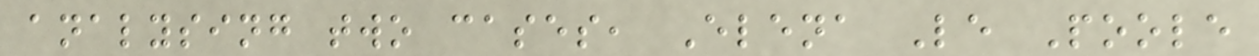analysing two cases, Elena Le Poole
